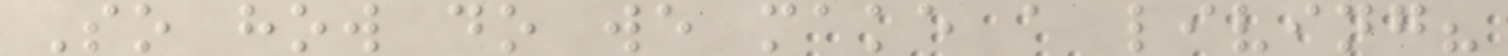So how do we make a living?
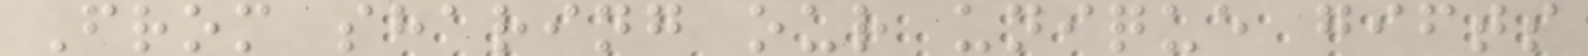From sharing our unique gifts
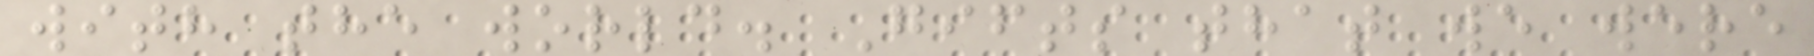with the world. Gifts that we were
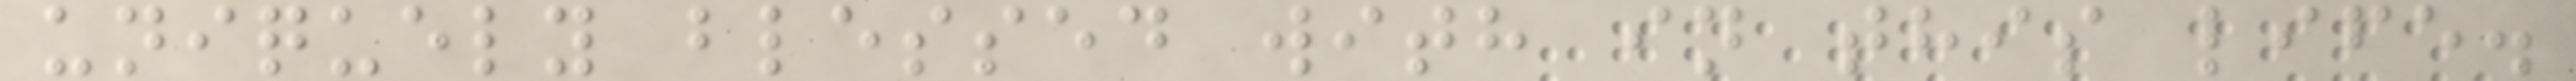uniquely blessed with in this life.
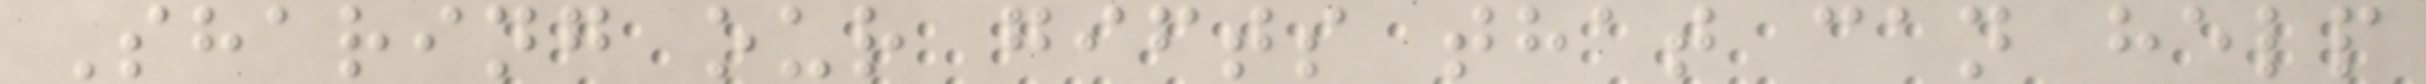Sharing our gifts that can help
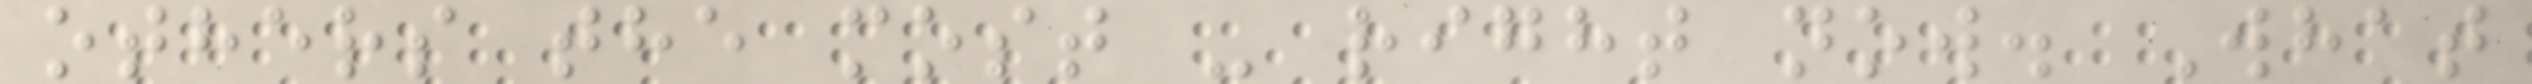others the most - right now. What
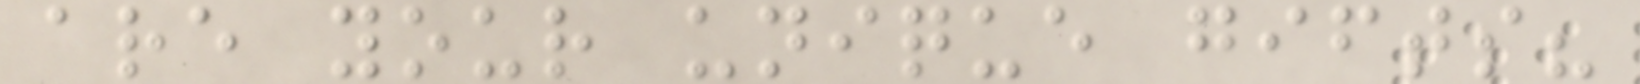are your unique gifts?
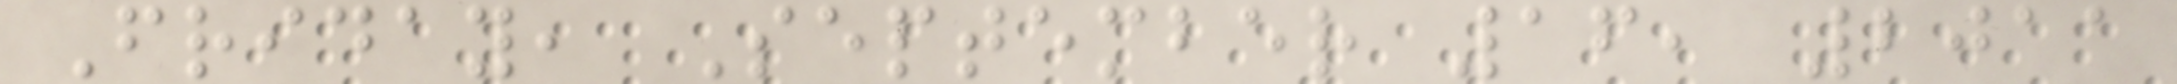Friday, September 16, 2011
